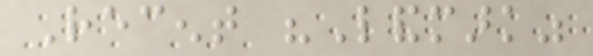Recent "Landmark"
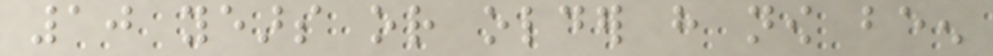10 years or older have now been
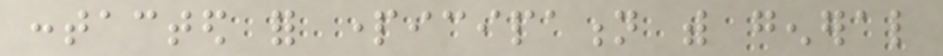contacted for participation with general
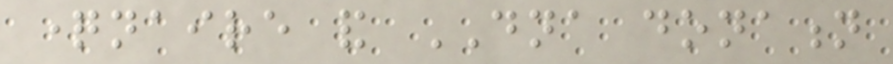questionnaire and DNA donation
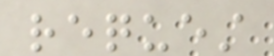request
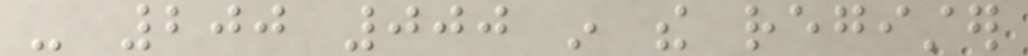- 200 000 in the register
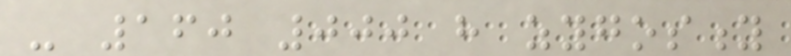- 160 000 have zygosity
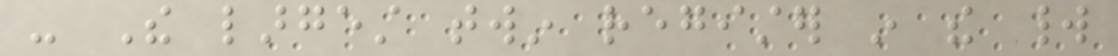- The largest twin register in the world
